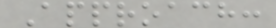Approach:
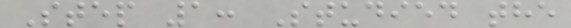Step 1: Studied the
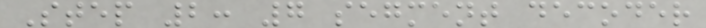Step 2: 7 segment decoder
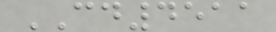CD4511
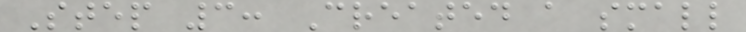Step 3: Created a small
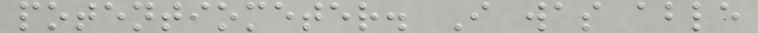potentiometer. I was able
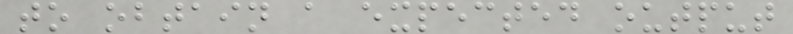to obtain a expected output
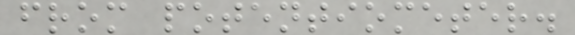from potentiometer.
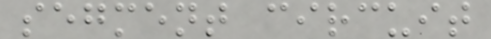segment circuit
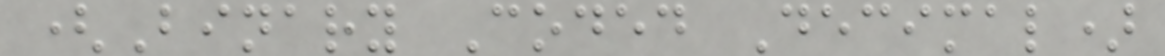(Binary Coded Decimal)
